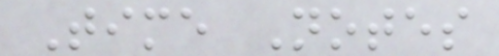Time Notes
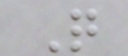Q
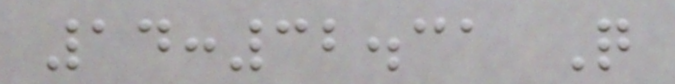14:32.31 Q
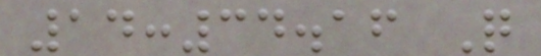14:34.16 Q
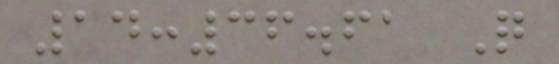14:36.61 Q
